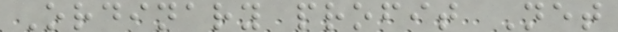Ordinary profit Net
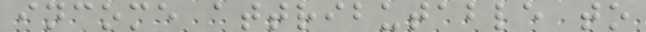income attributable to
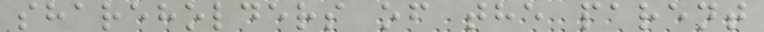shareholders of the parent
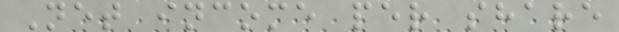Net income per share
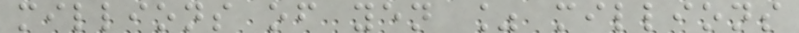millions of yen % millions
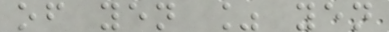of yen % yen
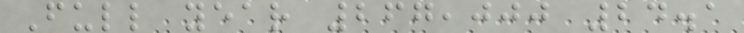Full year 267,000 24.1
